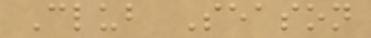Club Season
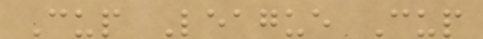Cup League Cup
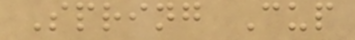Spring Cup
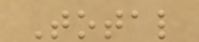Total
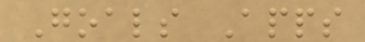Goals Apps
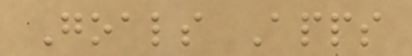Goals Apps
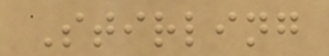Stirling
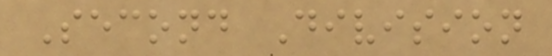Second Division
